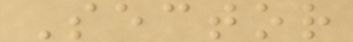Sector
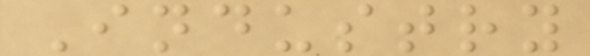Industry
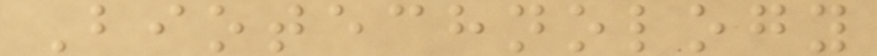Biotechnology
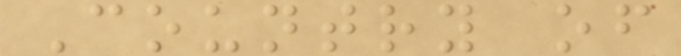Country of
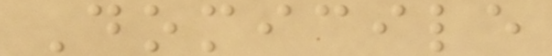Domicile
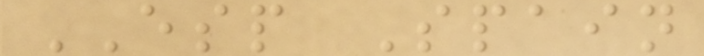ESP Spain
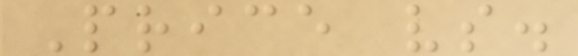Price vs.
